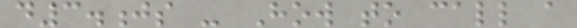d3.js - How to call a
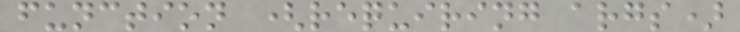function (requiring args)
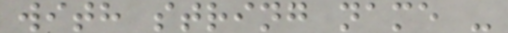with string name -
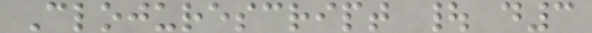Clojurescript | d3
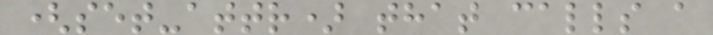(set-attr) that calls a
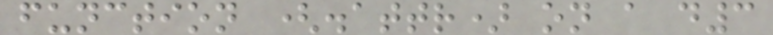function (.attr) on a d3
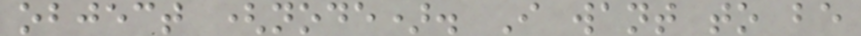object (node). I want to be
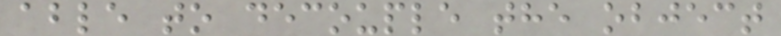able to decouple the object
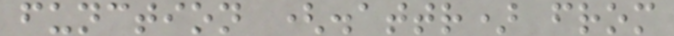function (.attr) from
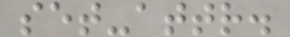set-attr.
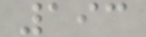193
